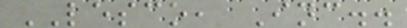LESCO, Inc..
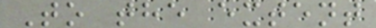To the extent
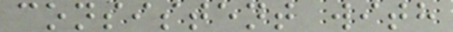consistent with
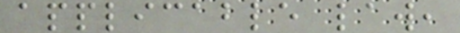applicable law,
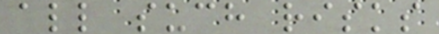all such risks
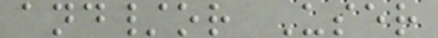and/or User
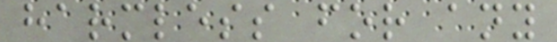harmless for any
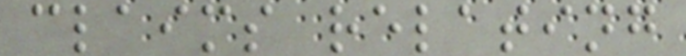claims relating
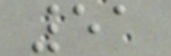51
